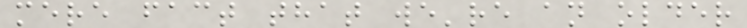mere fact that we're an older
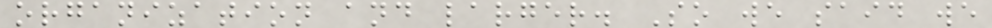organization and larger. So we said we
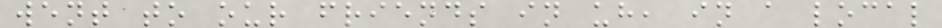went to our friends in uh, in a local
